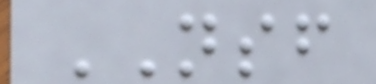NSF
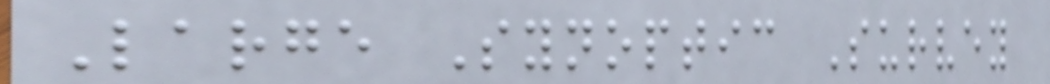Large Synoptic Survey
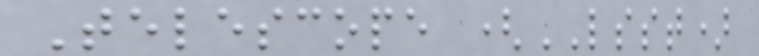Telescope (LSST)
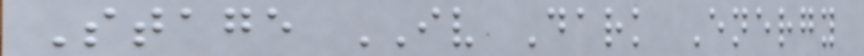Stage IV Dark Energy
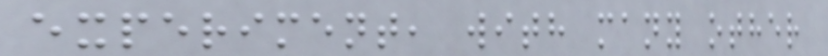experiment, with many other
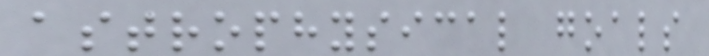astrophysical goals
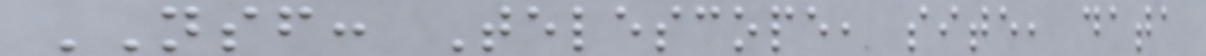NSF: Telescope, site, data
